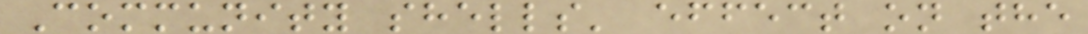Community shells' effect on the
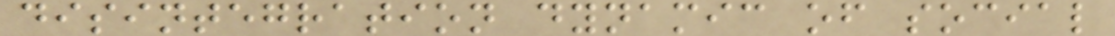disintegration dynamic of social
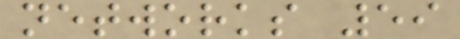networks 59
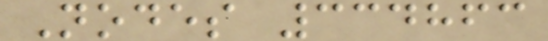Nodes 334863
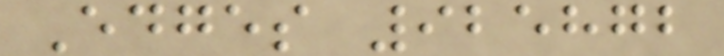Edges 925872
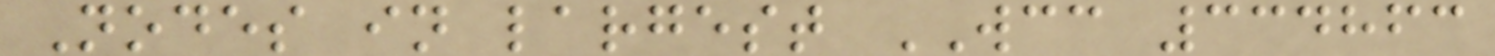Nodes in largest WCC 334863
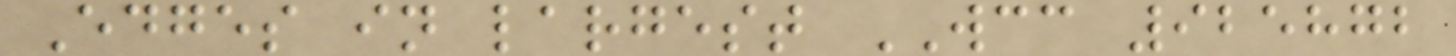Edges in largest WCC 925872
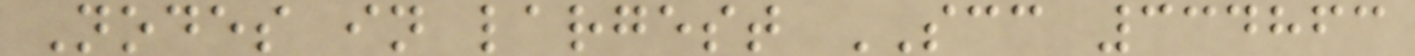Nodes in largest SCC 334863
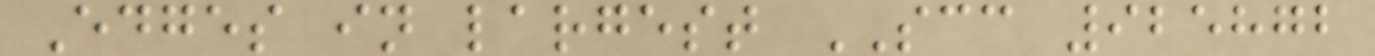Edges in largest SCC 925872
